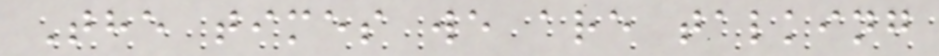The times we are talking
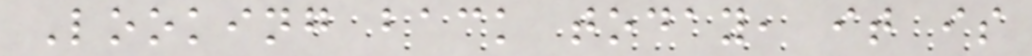Looking back today, it is
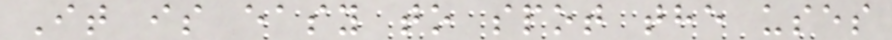It is easy to spot the uses
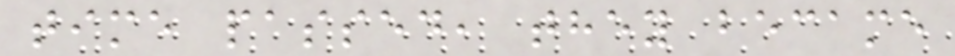time passed, they became
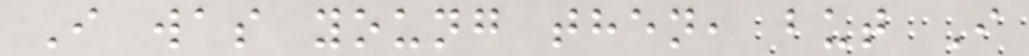I was young then, but I
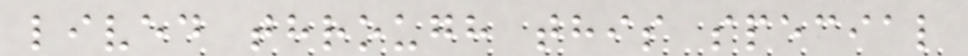lived through this special
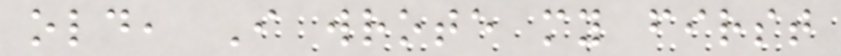old, I wrote my first
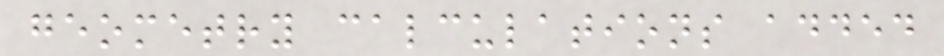geometry calculations added
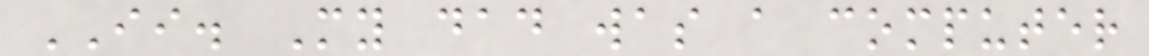II. My dad was a computer
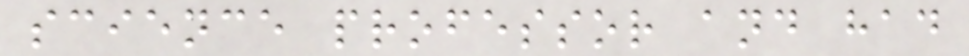science professor and had
